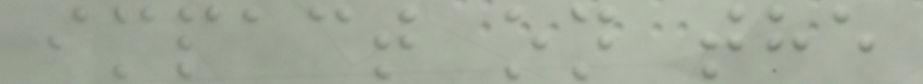impact on the
